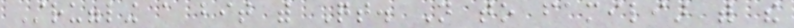Struggling a bit with Qt. Not to familiar with the
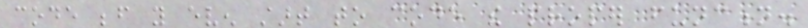code before you even start to code the proper function.
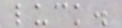luck.
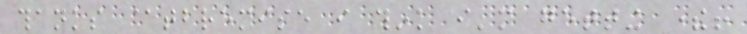thanks @tbremise i think i'm getting there!
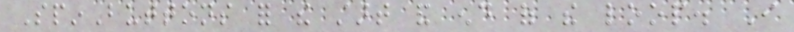SpinButtons for the start and end of the loop. I
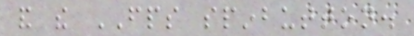and the FPS spinbutton.
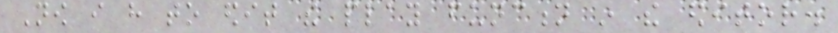Now i have to edit the play function in the editor.
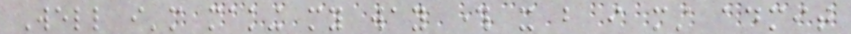Well i'm making my way through it but i must admit
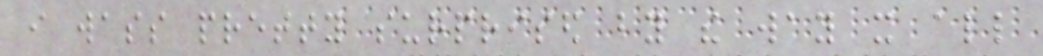i wass pretty surprised by the way it all
